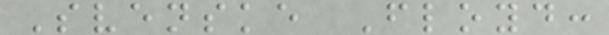Svenske Floyd:
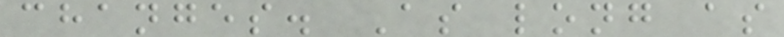changes. As long as
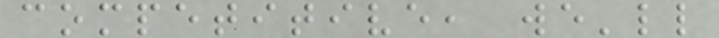competitive, we'll
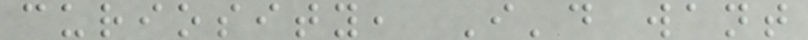curiosity, I'd want
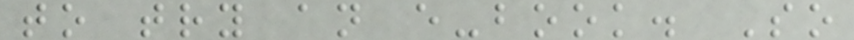to try an e-book. So
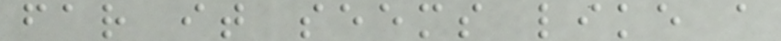far it seems like a
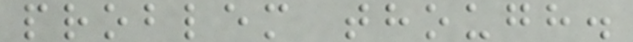problem though.
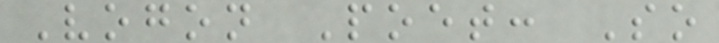Vogon Poet: So
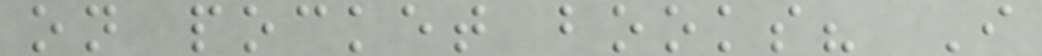on pocket books? I
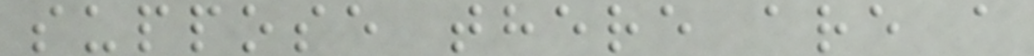suppose there are a
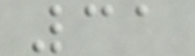31
